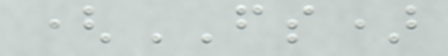(FS)
